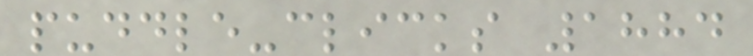puddle-clicks 1884
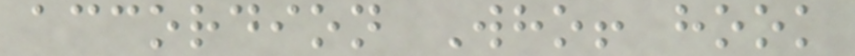accordion Who! hook
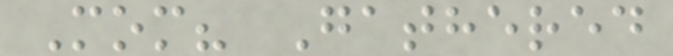Mom? Gathered
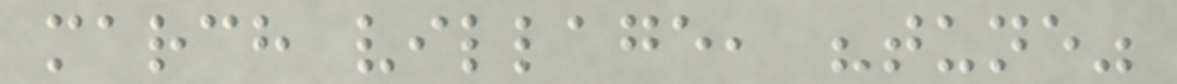march village, "tune"
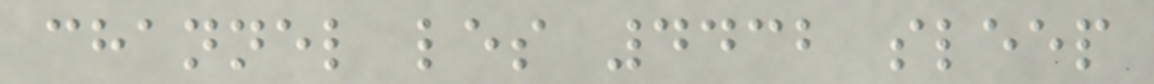channel les 4432 sleep
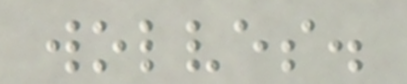wolves.
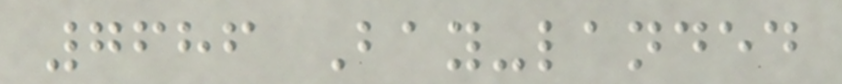7686 Bay-landed
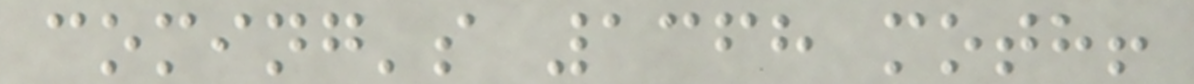coming's 1368 moth!
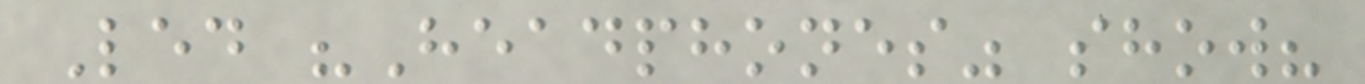Led "Headphones" show?
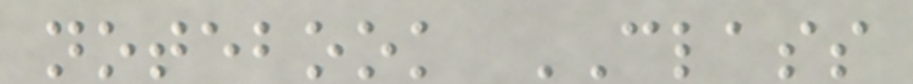notebook CLASS
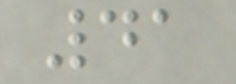41
